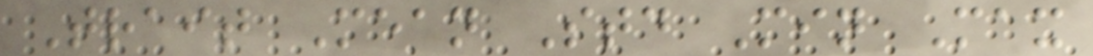Trait Mean Std Min Max
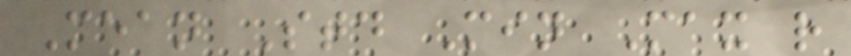Mean Std Min Max r
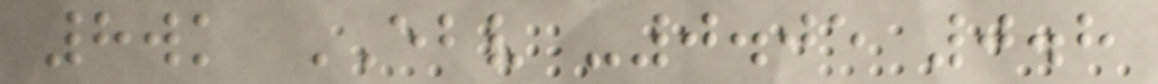8wk EBV -0.05 0.8
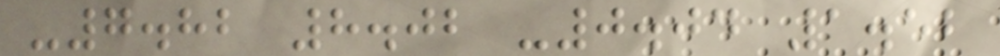-7.82 8.02 -0.04 1.52
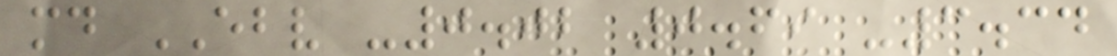md EBV -0.02 0.69 -3.34
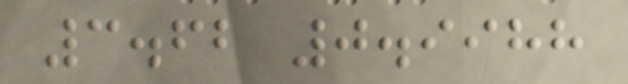3.62 0.9988
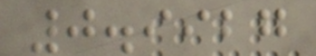0.9927
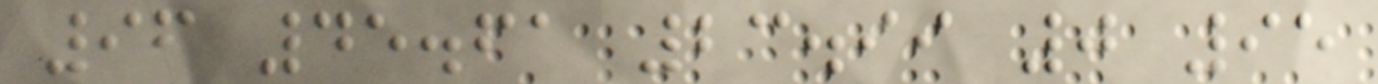96 45.61 23.99 0 95
